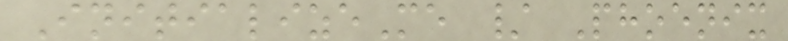InitializeMe / Phoenix
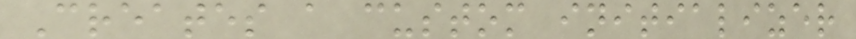Creates a custom initializer
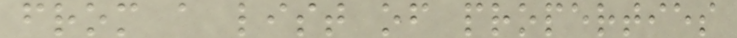from a list of properties
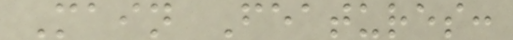Main Features:
